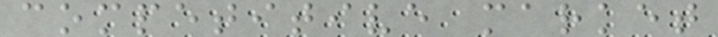competitive market
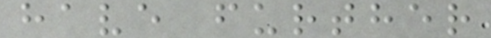have further
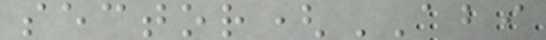sector(ABI
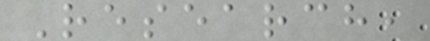Research,
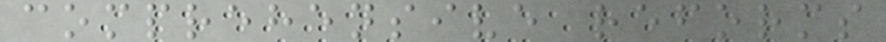comprehensive reforms
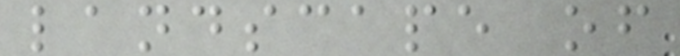landscape of
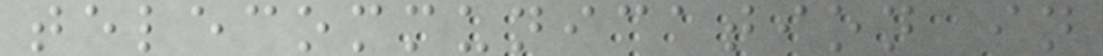telecommunication in
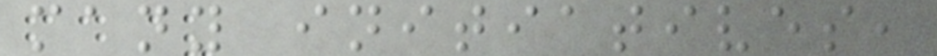many initiatives,
